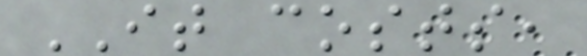IT costs,
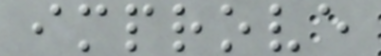improve
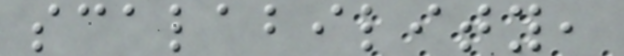scalability,
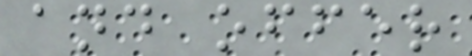and offer
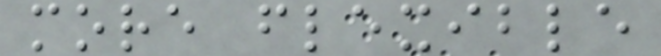more flexible
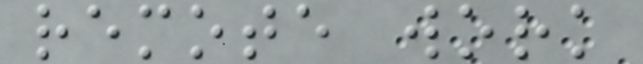remote work
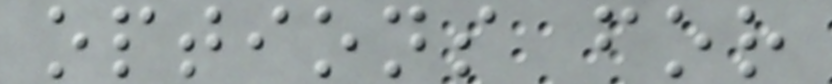options for
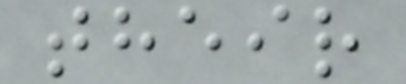their
